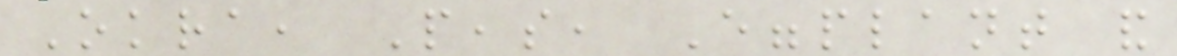Okra, Peas, Eggplant and
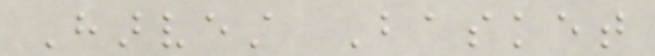Harvest Basket
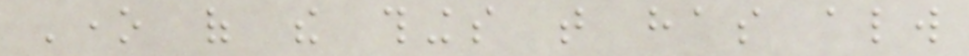One of the things that has always
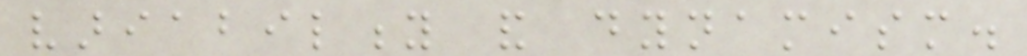variability and dynamism.
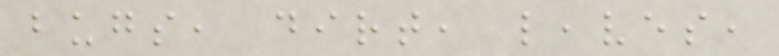bugs, dirt, leaves,
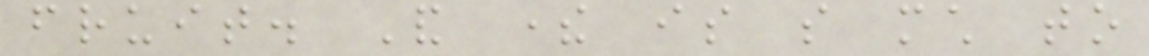fruit. And there is so much to
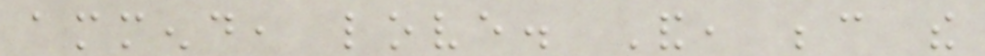ammend, love. And, because the
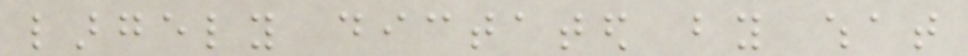largely dictated by what
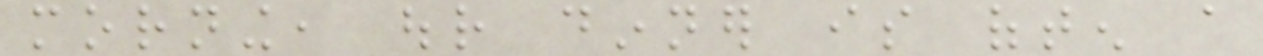morning, our dinner is often a
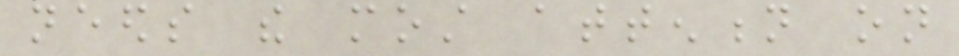needs the most attention on
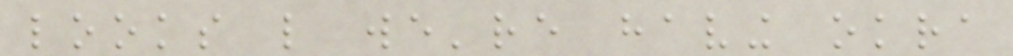looks like we're having okra
